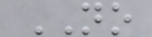NO
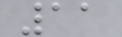11
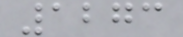1273
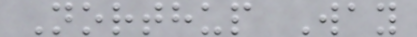Northup Way
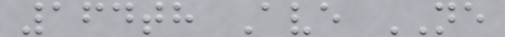164th Ave NE
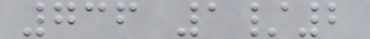736 1/2
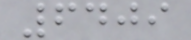6409
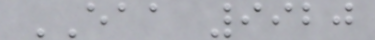EAA 9920
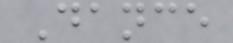Dance
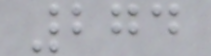274
